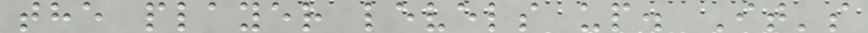the player levels up. It's
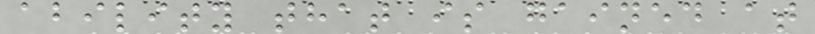ability that is gained at
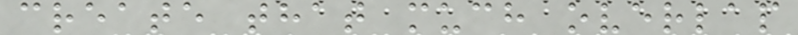create that much overlap
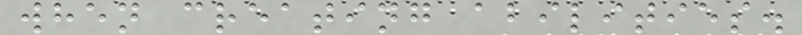when creating abilities.
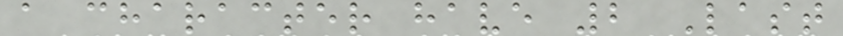a character have 2 Last
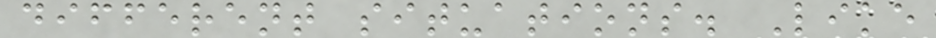different situations. Like
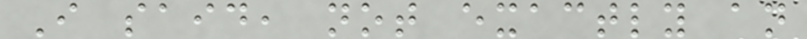I said, not exactly an
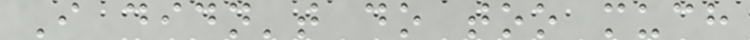I didn't do too much
